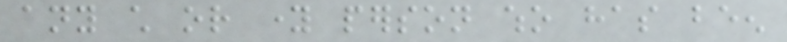any child or young person who has been
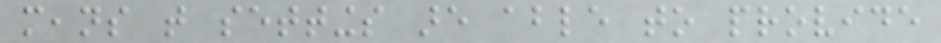means that settings are able to provide
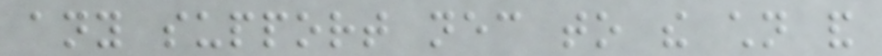any support necessary to the children and
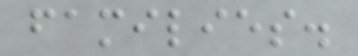families.
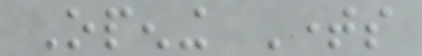Opening Times
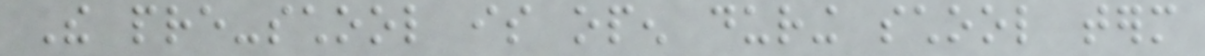The pre-school is open during school term
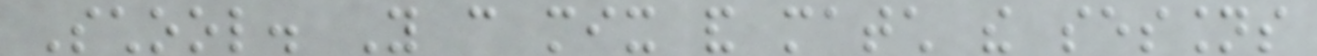School. You can mix and match the sessions
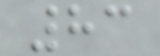83
